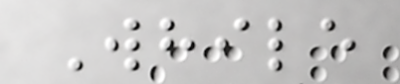While
